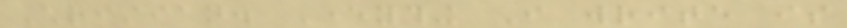Christian. Everything I write is
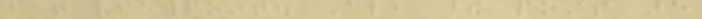from that viewpoint. Also, these posts are
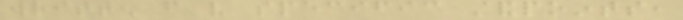written from very specific standpoints,
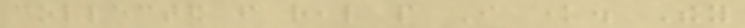collected from real people I know. They
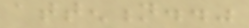attention.."
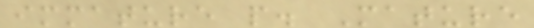immature people. Mature
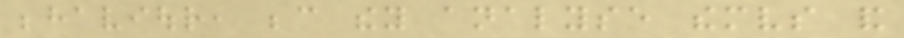behaviour, because they analyse themselves and
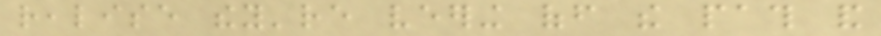realise they're veering off the path and
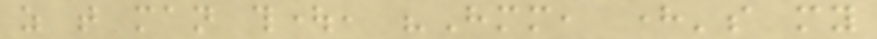as that man thought, "Hmm, here's my
